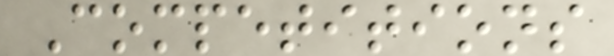Competitions
